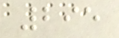295
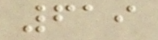619
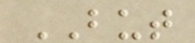BUT
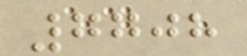7708
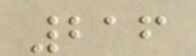216
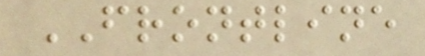FRONTLINE
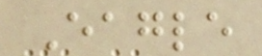Eagle
